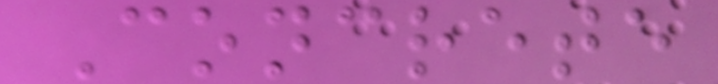Concrete
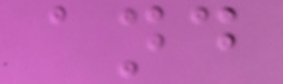and
